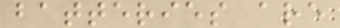batteries are
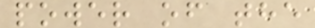power of the
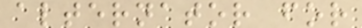alternator for
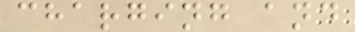charging and
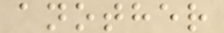another
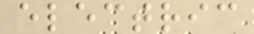electric
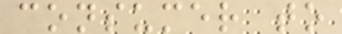consumer to
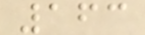163
